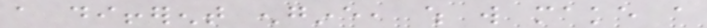a different engine, which will make a
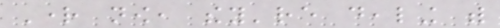Right now, they're dealing with
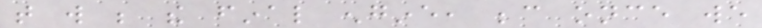that will be the final engine, because once we
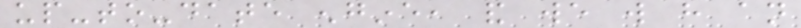up-to-date engine, and we will have an
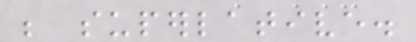be superlative.
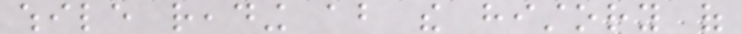while reading about the history of
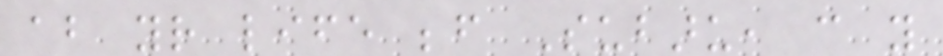about your life before Subaru, can you
